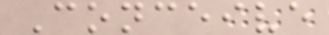Conceive
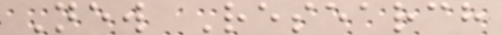New Research
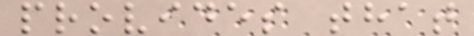provides that
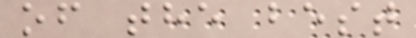of the best
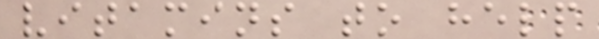vitamins to help
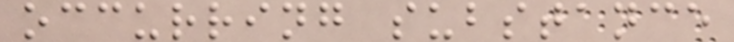occurring substance
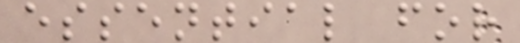essential for
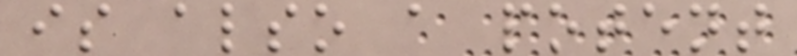is also a potent
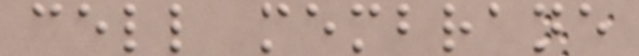cell membrane
